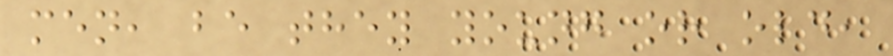men, be they young or old,
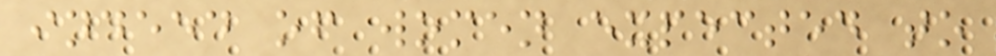indeed of women expected to
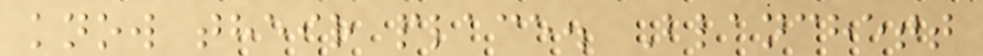know their place. Blanchett
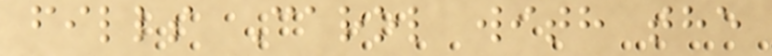fills Carol with the
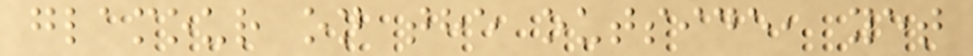glamour on the outside, yet
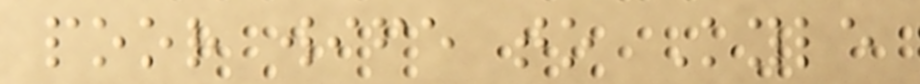poor wife to Kyle
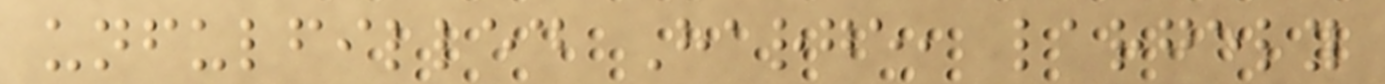unfulfilled Harge, largely
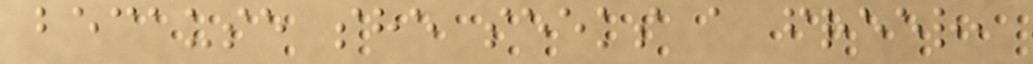because she seeks a freer,
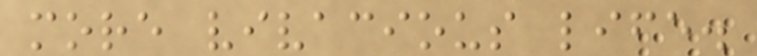more vivacious life.
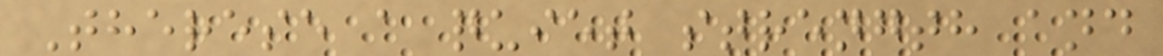Therese a quiet strength and
